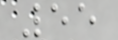55
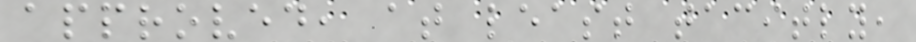approved, at least tacitly,
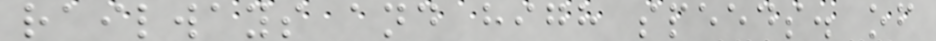railways and high speeds. of
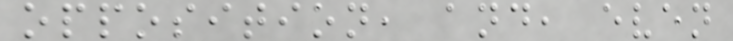opposition, and, even
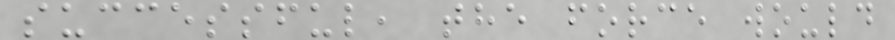successful, the force would
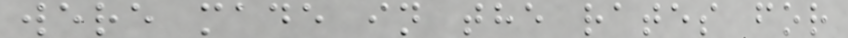were made in the rates for
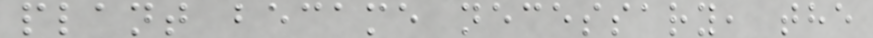plant became necessary, the
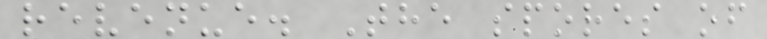revenue. The spores of
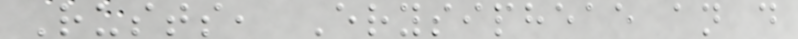Rusts, Erysipheae an d
